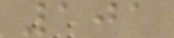101
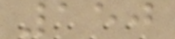150
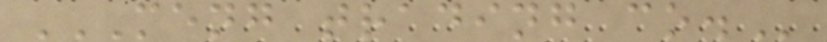MENG TRADING CO.
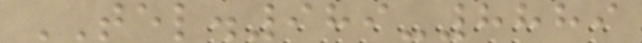TEL.989-8889
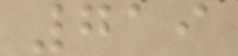719
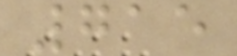715
